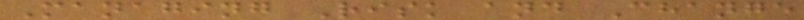Managing Risk and Change
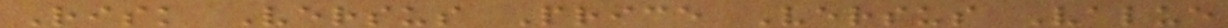Risk Versus Price Versus Value
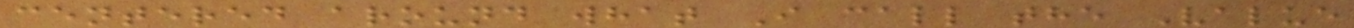centered around what I call the Value
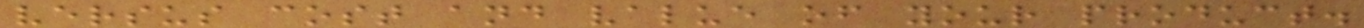versus cost and value of your product.
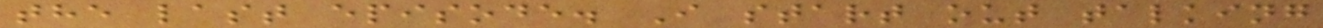the last episode. I start out talking
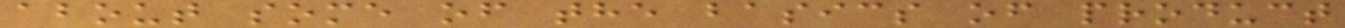about some of the basics of product
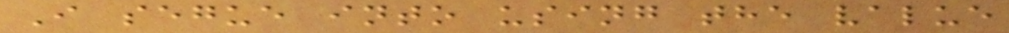I segue into using the value
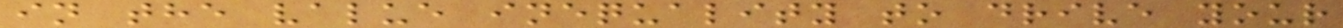in the value inequality to drive your
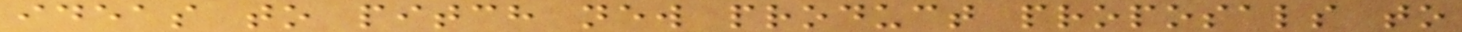ideas to pitch new product proposals to
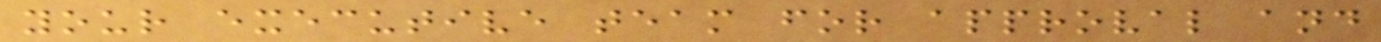your executive team for approval and
